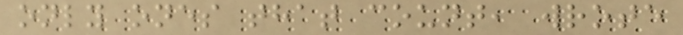only ones that count, wrote
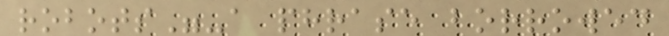robots"-a phrase borrowed
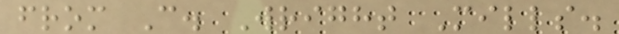from C. Wright Mills.
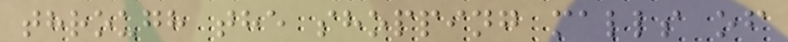through the shopping malls of
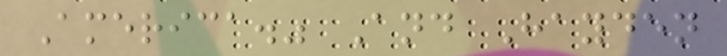America." And Hayden
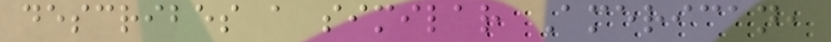describes a similar American,
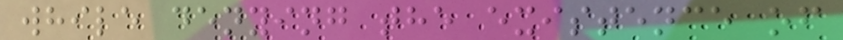while denying the existence of
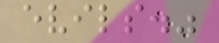evils."
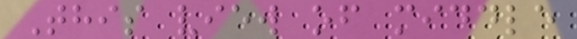This view of middle
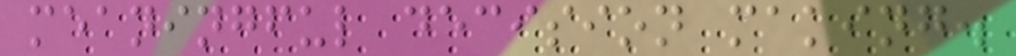meaningful decision making.
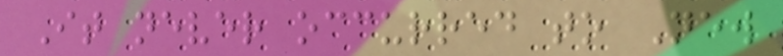It never occurred to New
